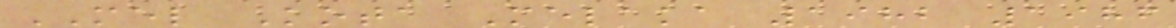MEL Kota Melaka 1982 1986
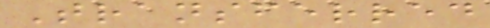Transferred
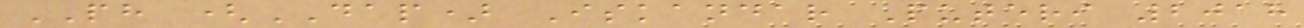PH (DAP) Iskandar Puteri 2018
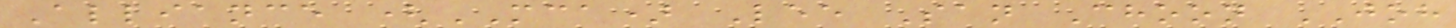Alliance (MCA) Lee San Choon JOH
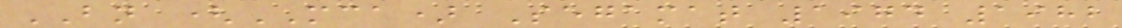BN (MCA) Segamat 1974 1982
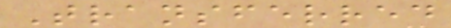Transferred
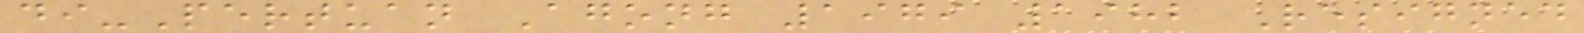di-Pertuan Agong 1979 1982 Resigned
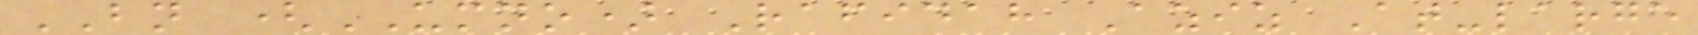BN (UMNO) Rafidah Aziz At-large
